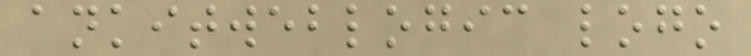ankitweblogic logo
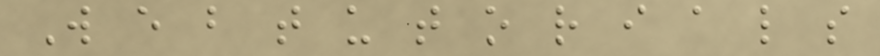W e b t u t o r i a l s
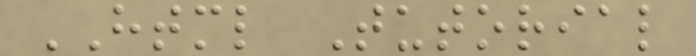HTML Tutorial
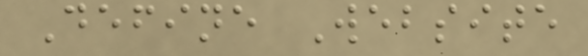Define Website
